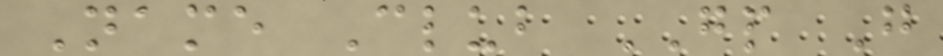Name Club GP G
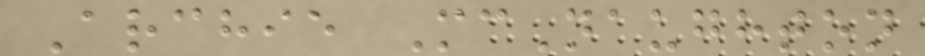Archie McNaughton
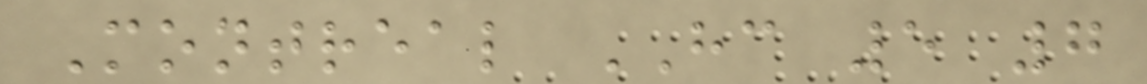Montreal HC 5 7
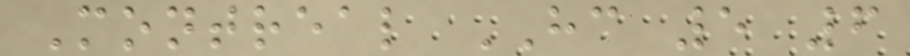Montreal HC 5 6
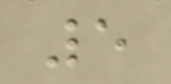5
